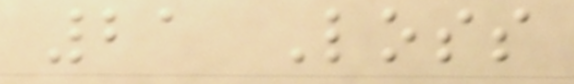21 Loss
